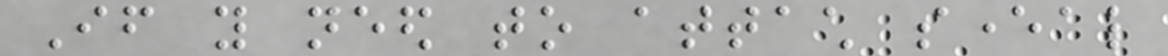If you need to attach several
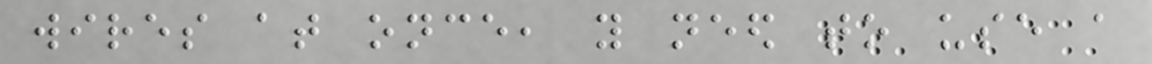wires at once, you need to use a
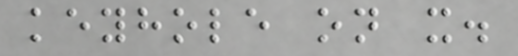keyhole on it.
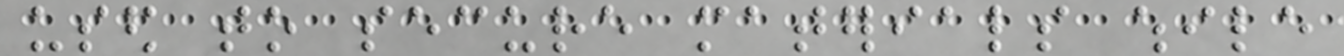used to secure materials while
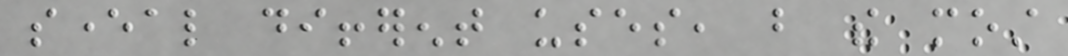several different uses, but the most
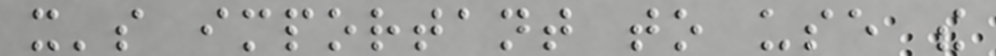it's important to use the
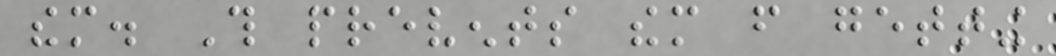them. This prevents them from getting
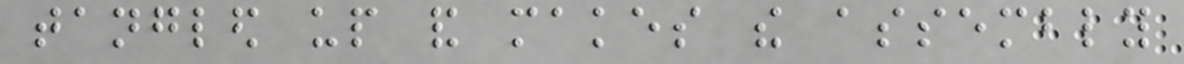tangled up and makes the assembly
